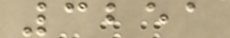3251
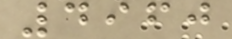4960
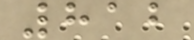812
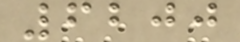6200
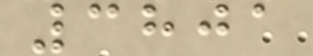3801
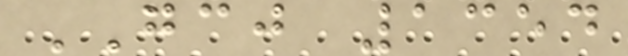GCJ 1354
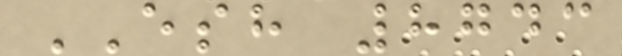ESH 8743
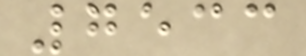7533
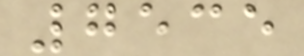7535
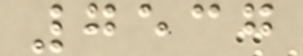7537
